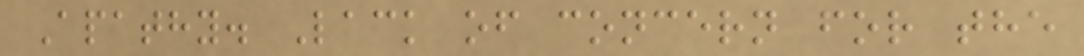Apathy. Lack of concern for the
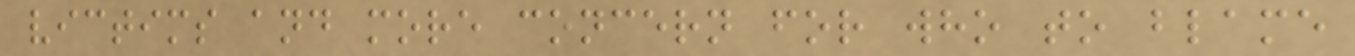victims and more concern for who to blame
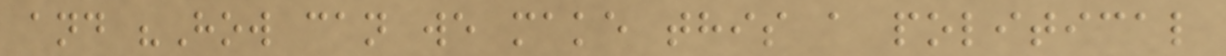and "How can we make this a political
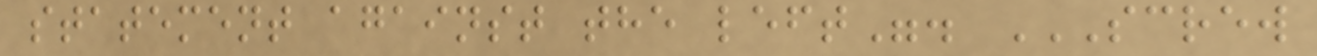statement against the left". SCREW
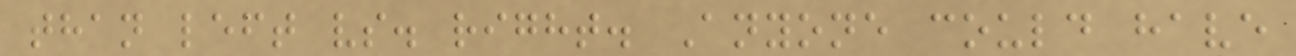than left vs. right. Anyone could have
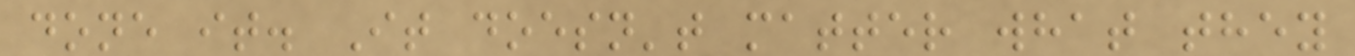done it. It doesn't matter what they
